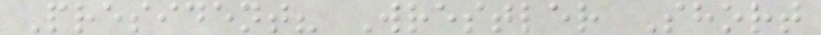President? Wrestler Short
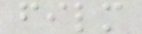film
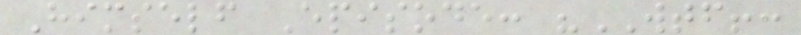Himself Episode: "WTF!:
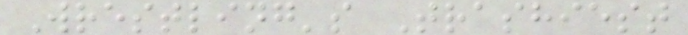Wrestling's Trashiest
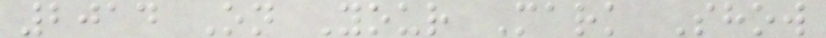2014 On Your Mark Show
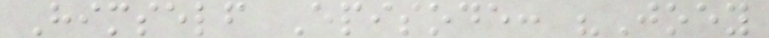Himself Episode: "Joey
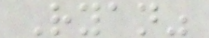Ryan"
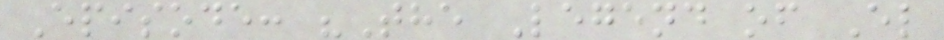Episode: "The Legend of El
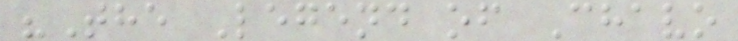"The Legend of Chavo
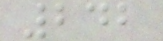242
